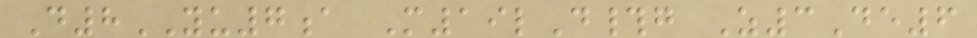D8YU7a M19lD#g Z3De6
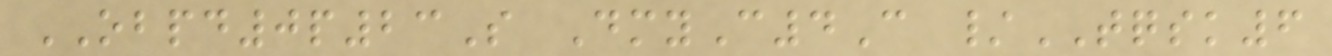OBPD0p23S DmyC4C /TQSK6
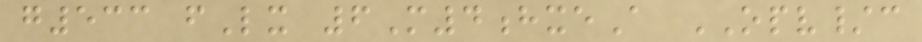g533 fLx 6M4hxeA OPV/c
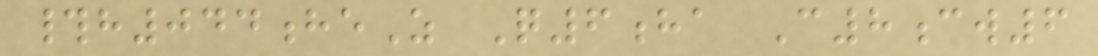#h044heZ Q6ha C8cw6
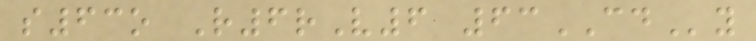s63o R6rV6 63CDy
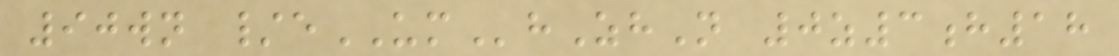90wn /eUMhZhN 0z3h18
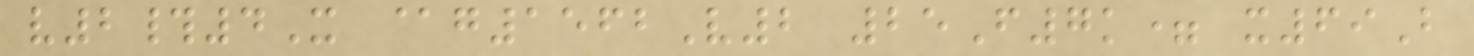v2#4X @g1562V2 25F7k= x69B
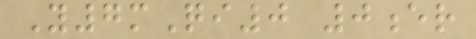Y7mQi0 0er
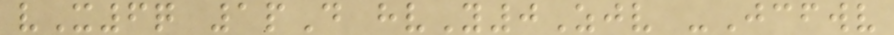vX6q 1pD hvY0Zjv -Jcfwv
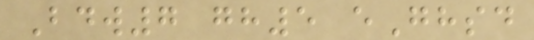Bdw7 gh5 eGhsd
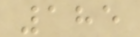185
